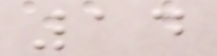14
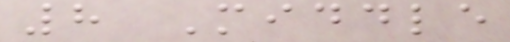8 Middle
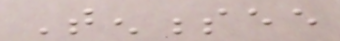Tennessee
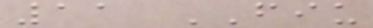11 FIU
